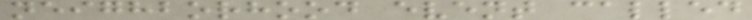neighborhood event called
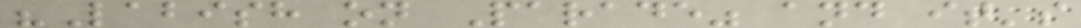"Labish on Parade" and it's
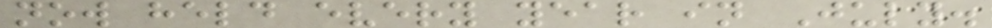now held every year in July.
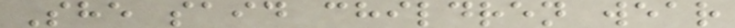She said children wear
